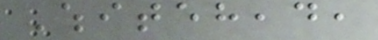Whitehead,
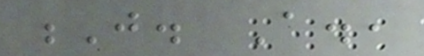J. A.,
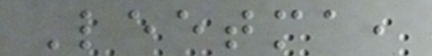Leetma,
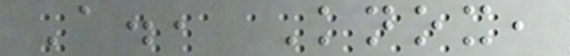A., Knox,
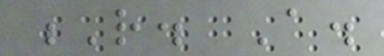R. A.
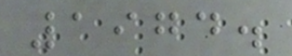1974.
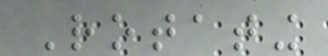Rotating
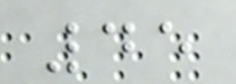45
